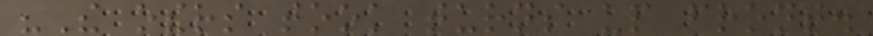"The others took turns up front.
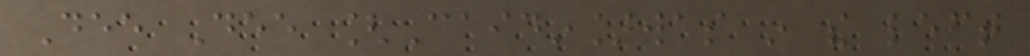Dee Dee [Caidin]was in the left
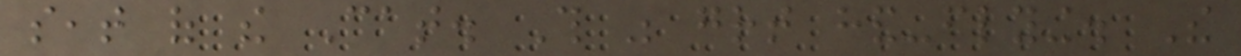seat of the Cat. This was great hand-flying. The
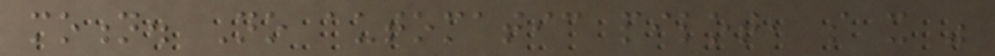motion. No automatic pilot, so it was
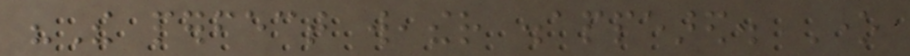"The perfect weather disappeared. One
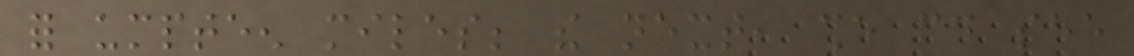for umpteen miles; the next, she could see
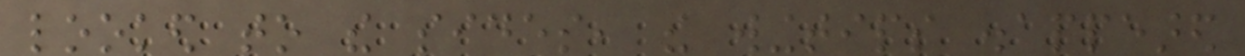looked to the sides, the wingtips disappeared
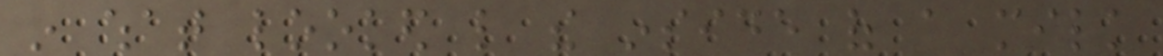in what looked like the inside of a milk
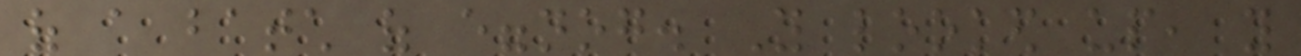of a batch of eggnog. You looked up, you
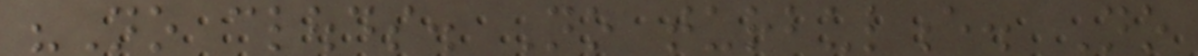"No clouds. No turbulence. No
